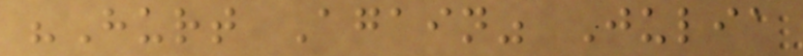"Hurt Again" Julia
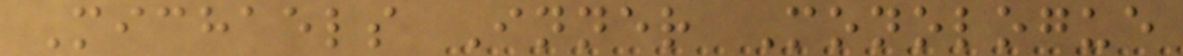Michaels Inner Monologue
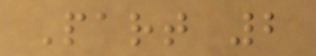Part 2
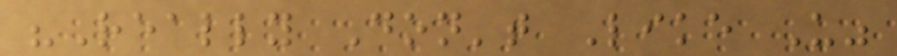"Really Don't Like U"
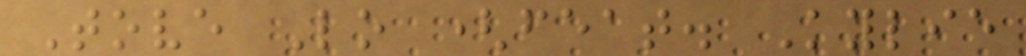Tove Lo (feat. Kylie
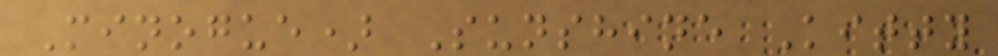Minogue) Sunshine Kitty
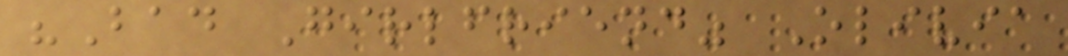"Bad Girlfriend" Olivia
